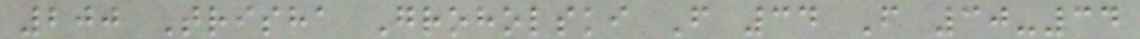200 Trisha Groholski F 34 F 30-34
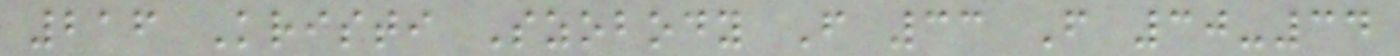216 Kristi Szobody F 33 F 30-34
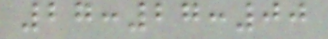27:27:00
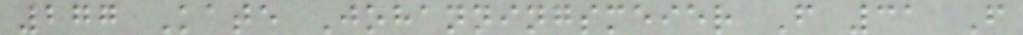277 Kate Johanningsmeier F 31 F
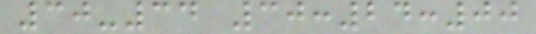30-34 30:24:00
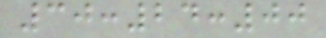30:24:00
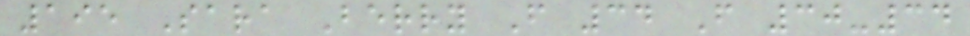195 Sara Berry F 34 F 30-34
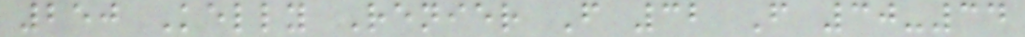250 Kelly Renier F 32 F 30-34
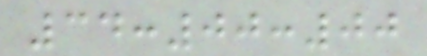34:00:00
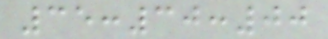35:30:00
